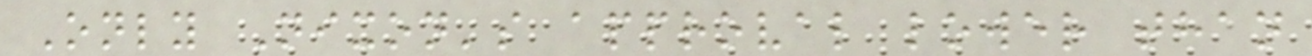Only Nixon's approval lower than
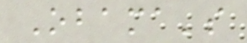Obama's
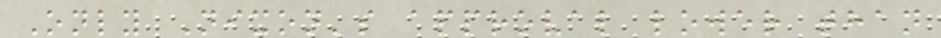Only Nixon's approval lower than
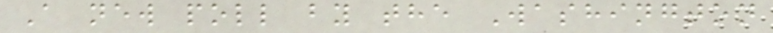A new poll by the Washington
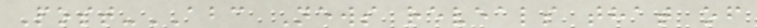Post-ABC News reveals that of
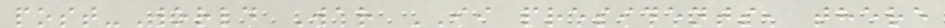post-World War II presidents, there
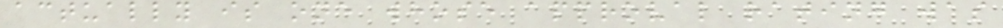actually is one whose approval rating was
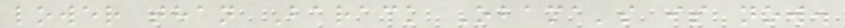lower than Barack Obama's is now.
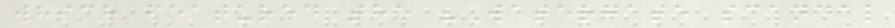which featured the "Watergate scandal
